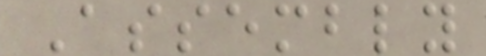Assembly
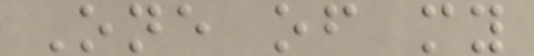One of my
